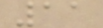11
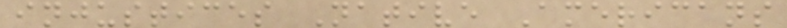injustices Native Americans
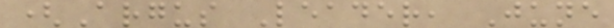(Argus Leader, June
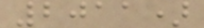2011)
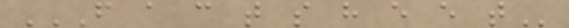F A C T S H E E T
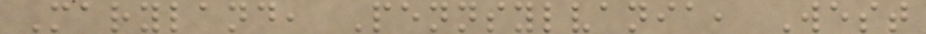Maryland, Pennsylvania, West
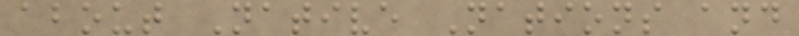about Native Nations and
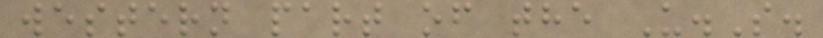western part of the U.S.
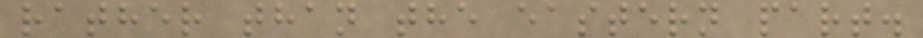rather than the eastern part.
